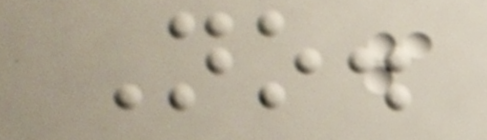No.
